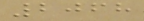2068
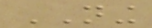NING
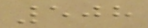508
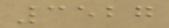3527
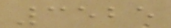3525
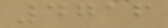4716
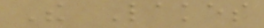The Lakes
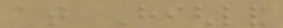at Highland
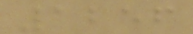1256
